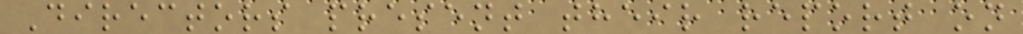Directors present their report on
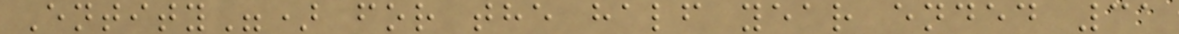Entity") for the half year ended 31
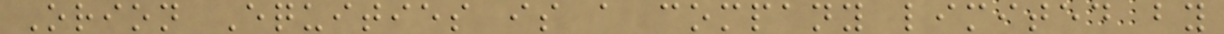Orion Equities is a company limited by
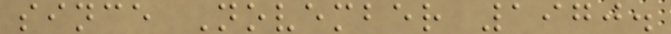since November 1970.
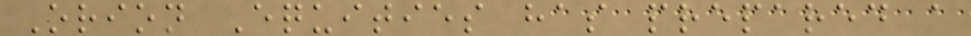Orion Equities has prepared a
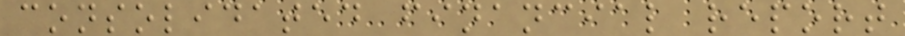consolidated financial report
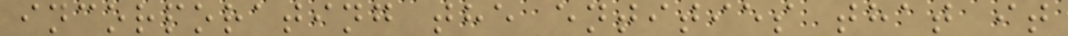incorporating the entities that it
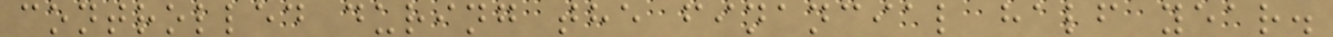controlled during the financial half year.
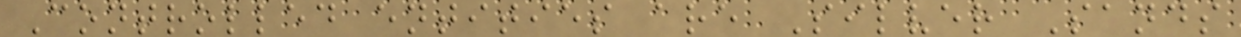Controlled entities are Silver Sands
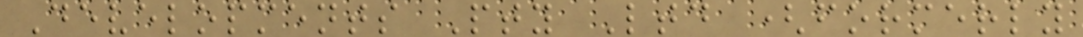Developments Pty Ltd (formerly
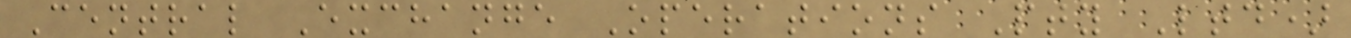Central Exchange Operations Pty Ltd)
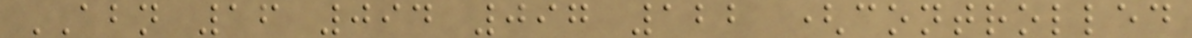ABN 16 094 097 122 (controlled
